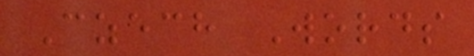Czech Words
